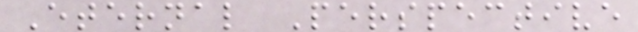Eternal Perspective
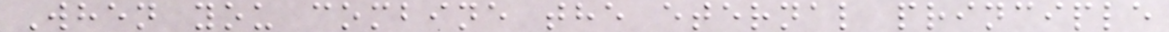When you combine the eternal principle
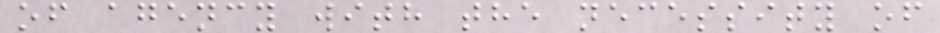of agency with the necessity of
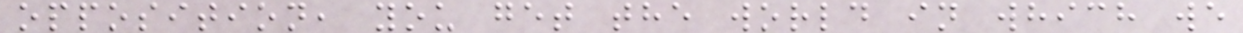opposition, you get the world in which we
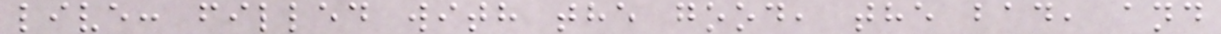live: filled with the good, the bad, and
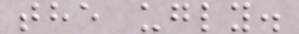the ugly.
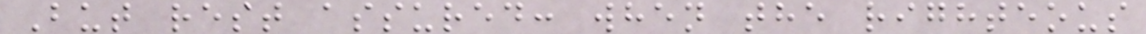But rest assured: when the righteous
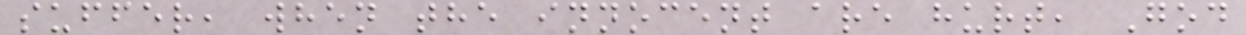suffer, when the innocent are hurt, God
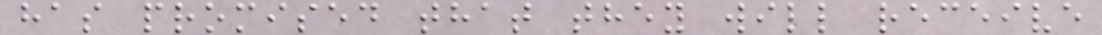has promised that they will receive
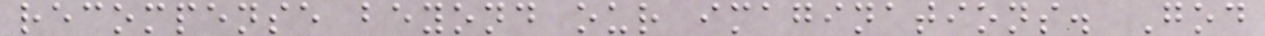recompense beyond our imaginations. God
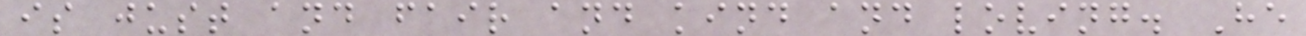is just and fair and kind and loving. He
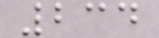234
